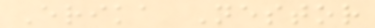Erika Nestor
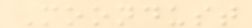Moondust
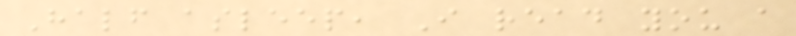Half asleep, I read you a
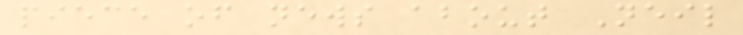piece of news about Neil
